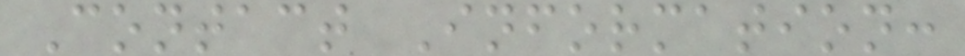Contact Information:
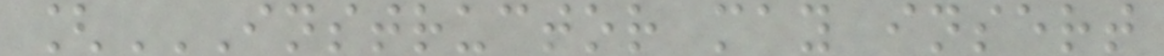[INSTRUCTOR MAY INSERT
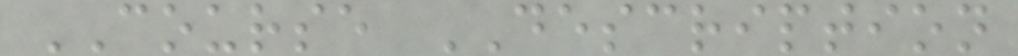COURSE DESCRIPTION
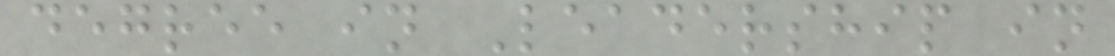degree in Leadership in
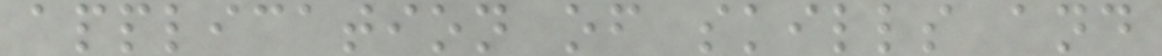application of skills and
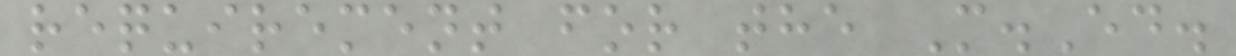requirement for the M.Ed.
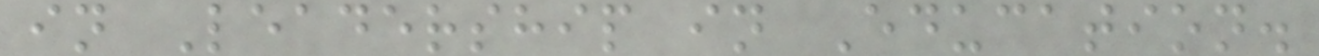in Leadership in Education.
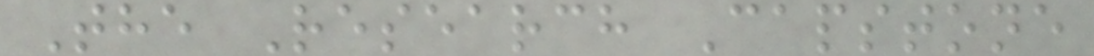The Research Capstone
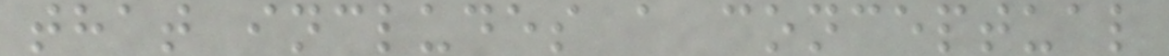that includes a conceptual
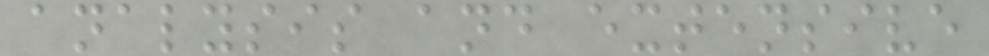analysis and extensive
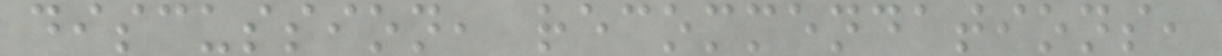discussion, recommendations,
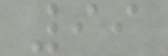99
